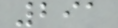291
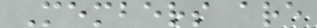Members are
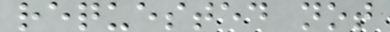requested not
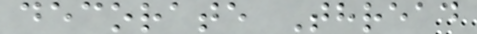decorate Thread
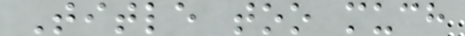Title too much
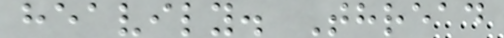heavily. Thread
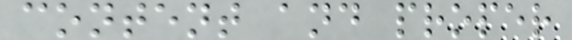content and proper
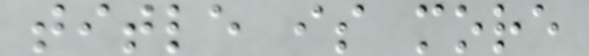title is more
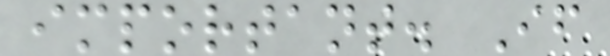important. If
